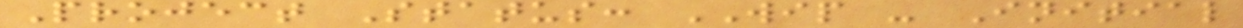Project Status: WIP - Initial
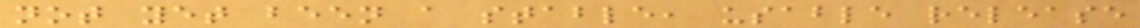not yet been a stable, usable release
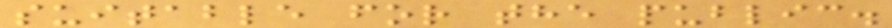suitable for the public.
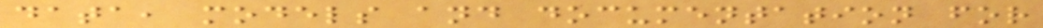data, models and documentation for
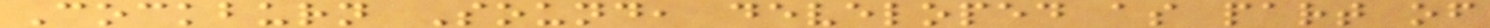Cockburn Sound, developed as part of
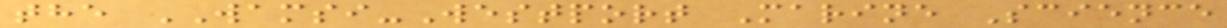the WAMSI-Westport Marine Science
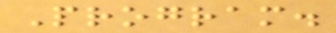Program.
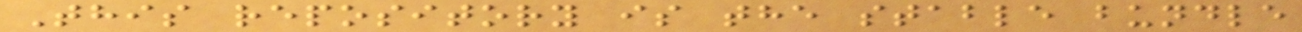This repository is the stable bundle
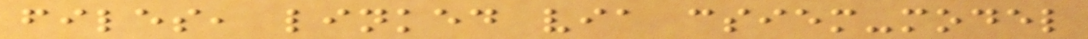files, linked via csiem-model
